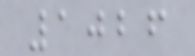1026
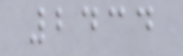2434
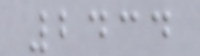2434
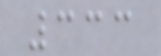333
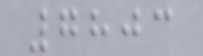7803
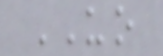UO
